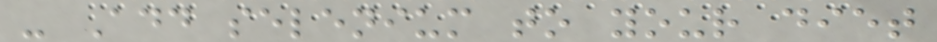- Add selenium to your diet
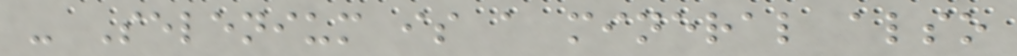- Selenium is a mineral also
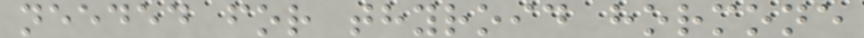needed for thyroid hormone
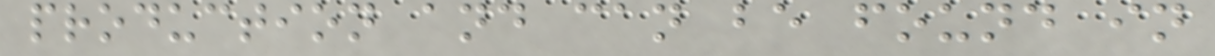production and can be found in
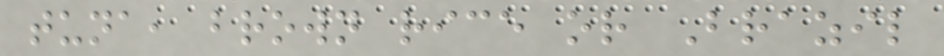tuna, brown rice or Brazil
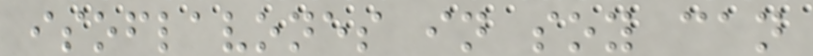isoflavones in soy can
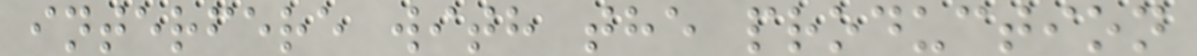interfere with the production
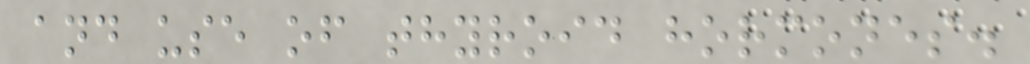and use of thyroid hormones.
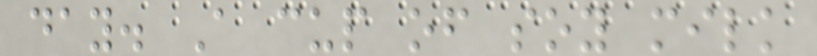day. A cup of soy milk
